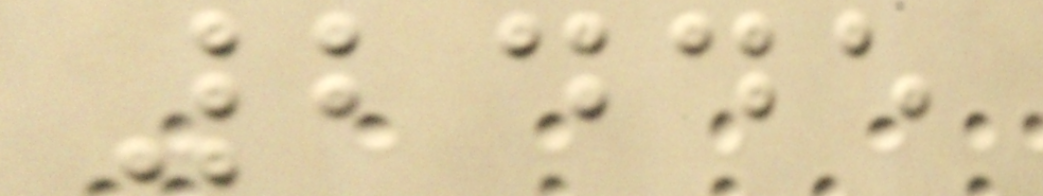2445
